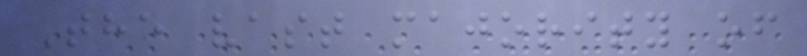The vast majority of
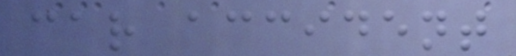car accident
